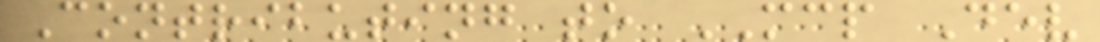Contributing to MCP Dev
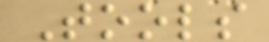Tools
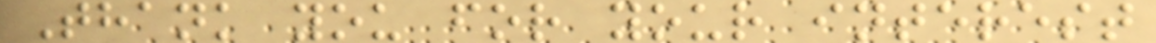Thank you for your interest
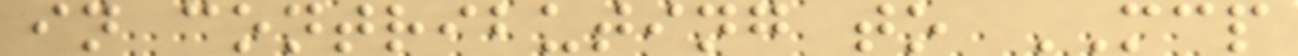in contributing to MCP
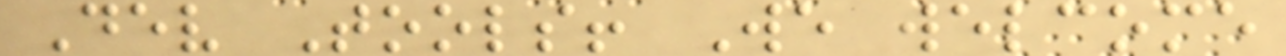Dev Tools! We welcome
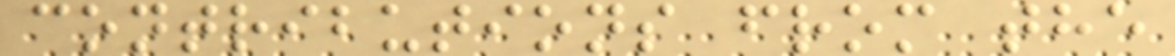contributions from the
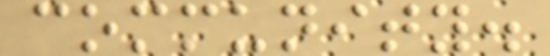community.
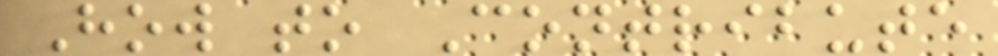How to Contribute
